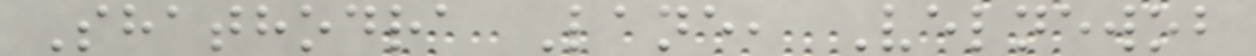Shathodra Lane, Velnewob
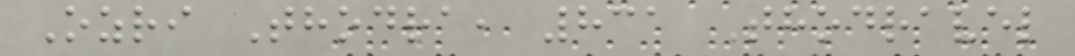Ozri Thodra, 831 Thodravel
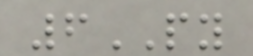6PY
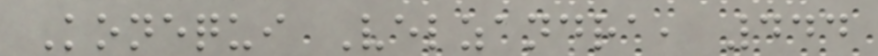Konequi Velzandra, 444
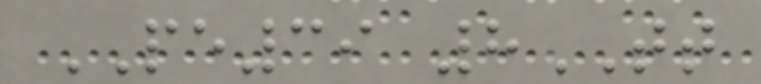PE39 8TT
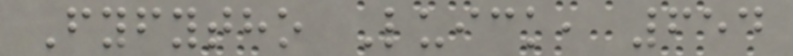Fyfytho Luick, 654
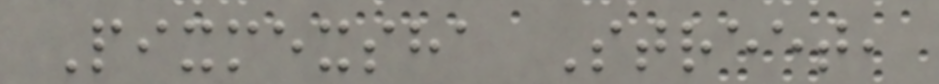Pixmexsha Street,
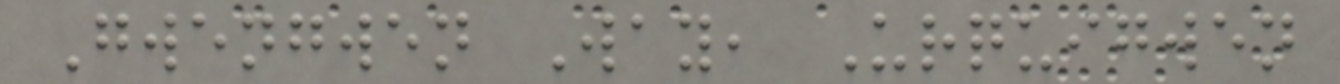Gwengwen Way, Urquigwen
